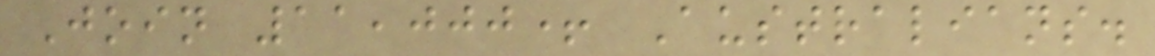Join 11,000+ Australians.
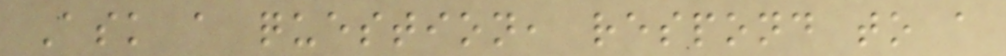Ask a question, respond to a
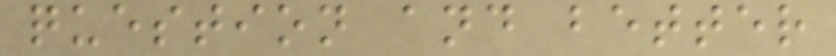question and better
